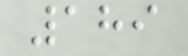189
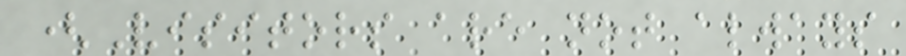(Visitors are not always
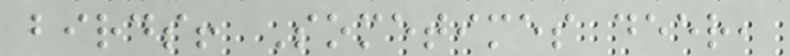birds! Sometimes deer,
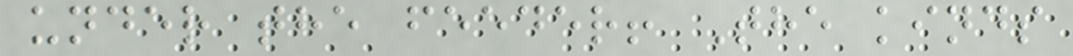under the feeder! The kinds
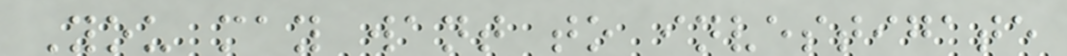You may want to investigate
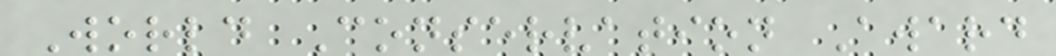World Conservation Award
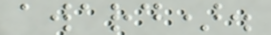award).
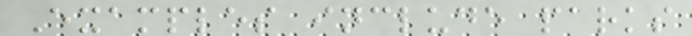Examples include parks
